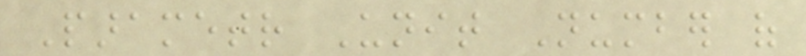Parametr Unit Number of
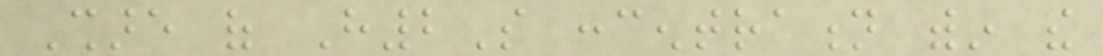Share of H2S concentration within the
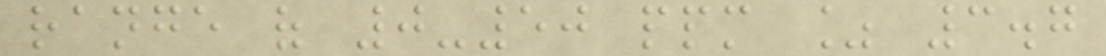range of 0-50 ppm % 3.7
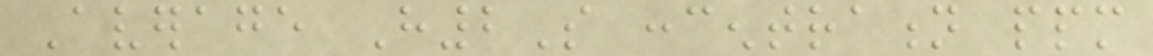Average H2S concentration ppm
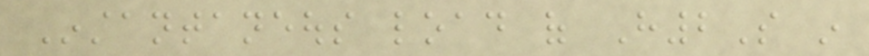Instantaneous load of H2S in
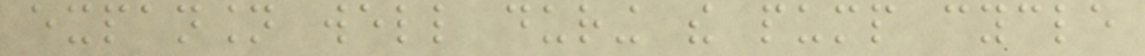expansion well during the pump cycle
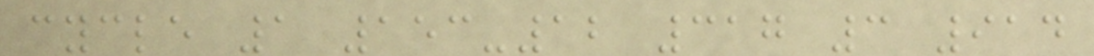cycle 1 153-12 317 3 914
